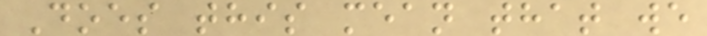Does this mean that we
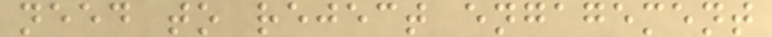need to reject engagement
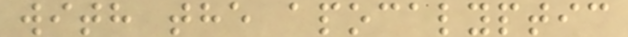with the apocalyptic
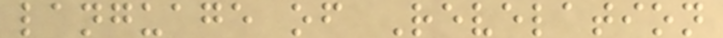language of Revelation
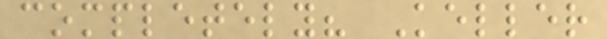completely? Keller
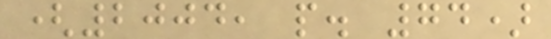(2004, p. 74)
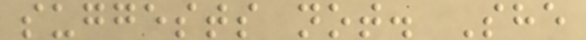suggests not. She
